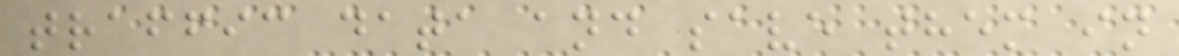traffic data and save them in
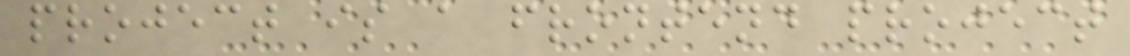project is a frontend project
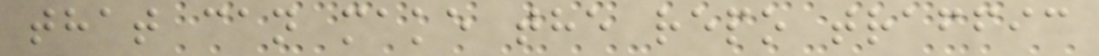that can make the repo traffic
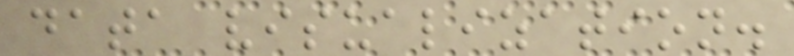data visualization.
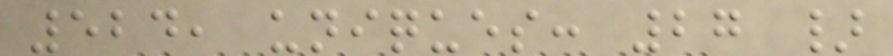524, uniques: 27 }
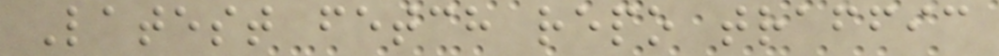Latest fetch repo traffic
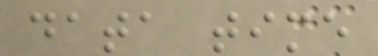data time
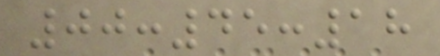00:45:18
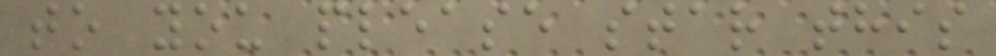to you please star this
